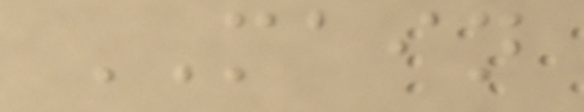MAIN
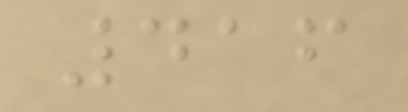416
